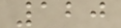120
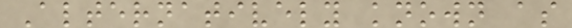Alternatively known as
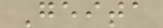Geita
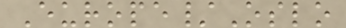Europe/Oslo
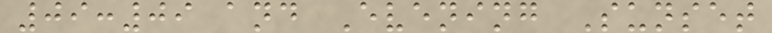09:09 and Evening Sunset
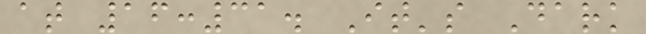at 16:31. It's Dark
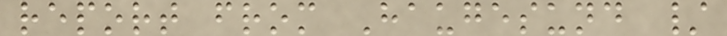report from Haugesund /
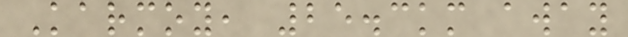Karmoy, 25.3km away
